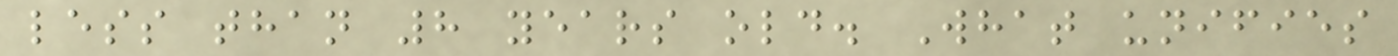less than 8 years old. What unifies
